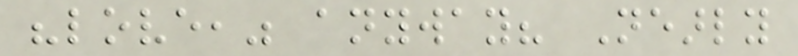"love," anyway? Nearly
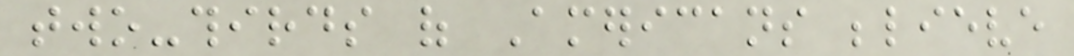two-thirds of Americans believe
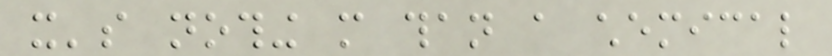it's nothing more than a chemical
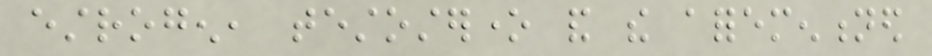estrogen, testosterone and the aforementioned
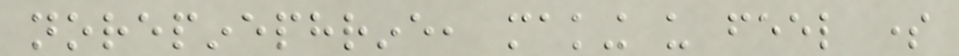norepinephrine, making us feel some
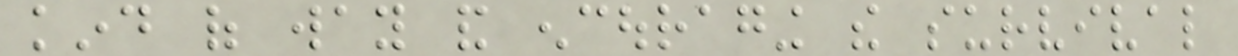kind of way and encouraging the survival
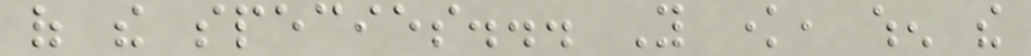of the species... You know, when the
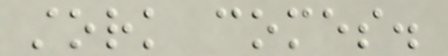stork comes.
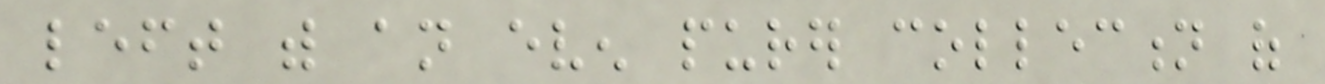left with an even purer collection of
